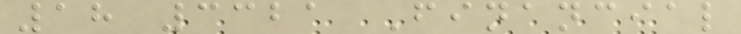18 3321 Financial
